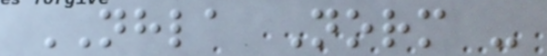NHLA Norm -
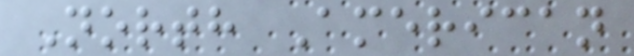North American
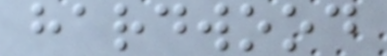hardwood
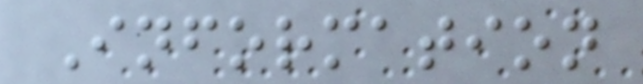Information
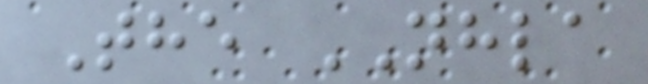The NHLA
